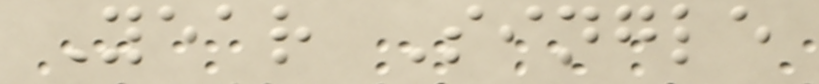Year Single
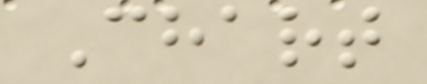Chart
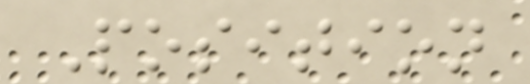Position
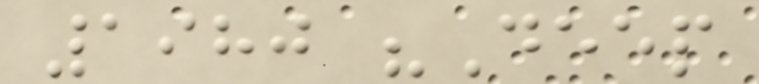1980 "Deep
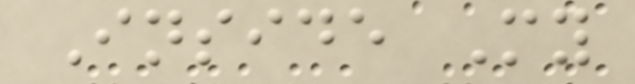Inside My
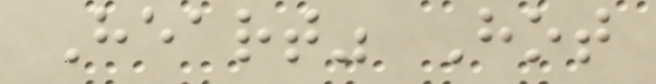Heart" Hot
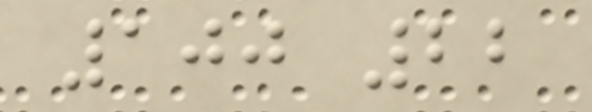100 22
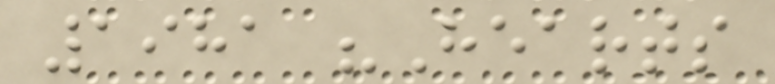1981 "Hearts
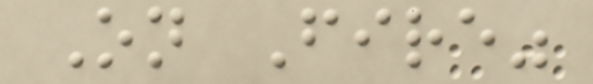On Fire"
